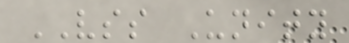VSS Unity
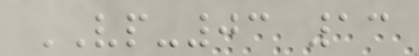VP-03 13
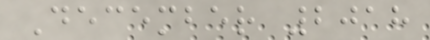December 2018
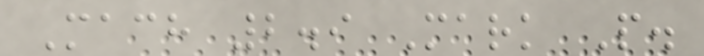Mach 2.9 Mark P.
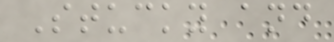Stucky and
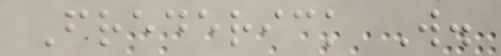Frederick W.
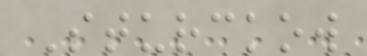Sturckow
